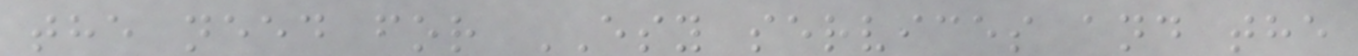the need for ESY services and the
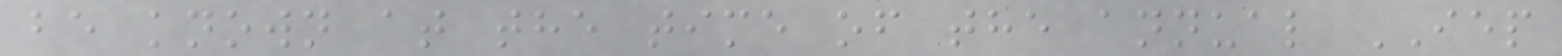be known at the time of the annual IEP
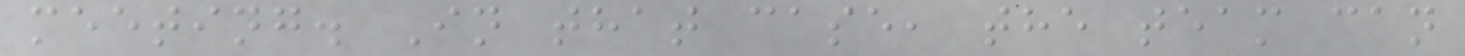meeting. In that case, the team can
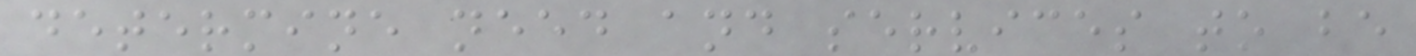determine need and services to be
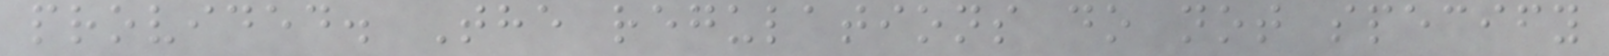provided. The regulations do not specify
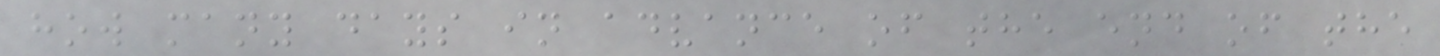how many days in advance of the end of the
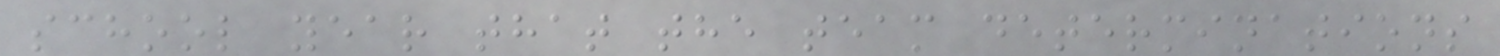school year that the team determinations
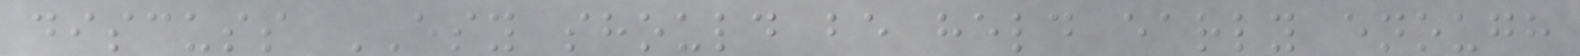discuss ESY should be held early enough
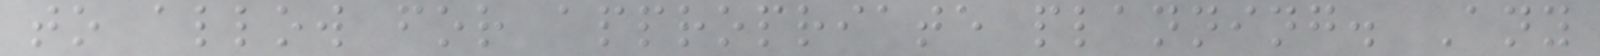to allow for appropriate planning. Any
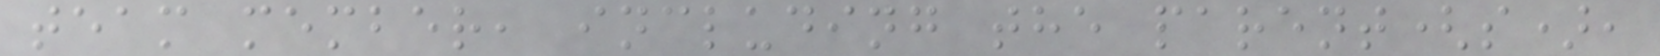team member, including the parent(s),
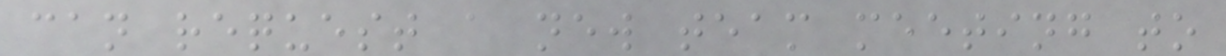can request a new team meeting to
